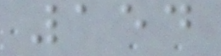154
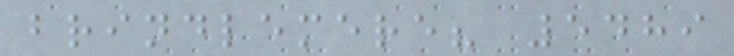brindlemere? 5489
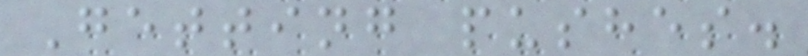Getting pushes.
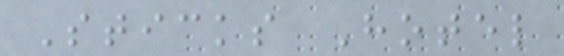Sticks Hotel
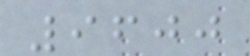9600
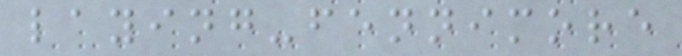laying-fennimore
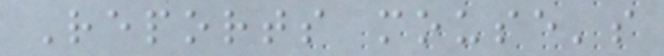Reports mouse's
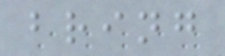bring
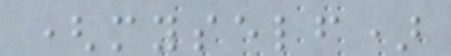(myself)
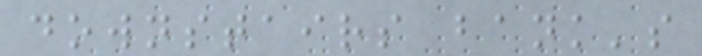downstairs bank's
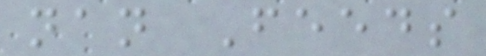nan Feeds
